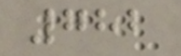782
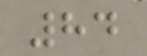84
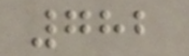782
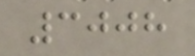3008
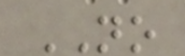NO
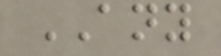ANY
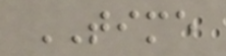TIME
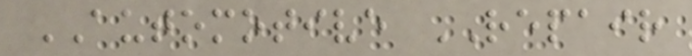AUTOMOTIVE REPAIR
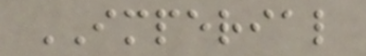IMPERIAL
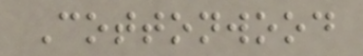Cottonwood
